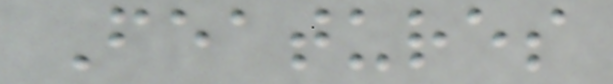Features
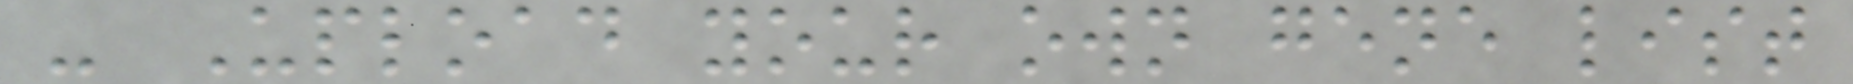- Upload your own gene list
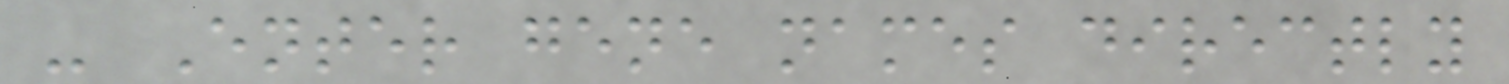- Enter gene names directly
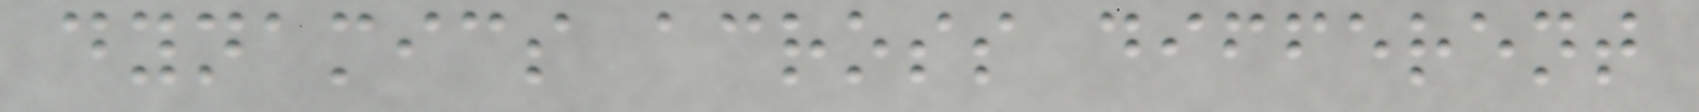dynamics across different
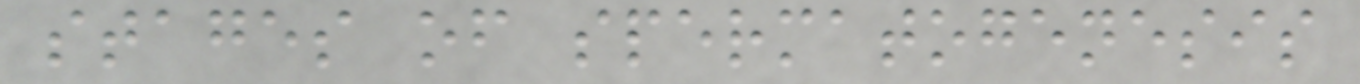stages of spermatogenesis
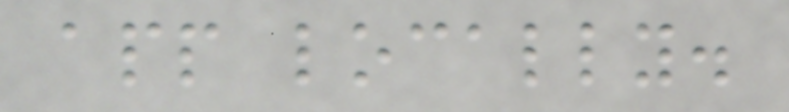app locally.
